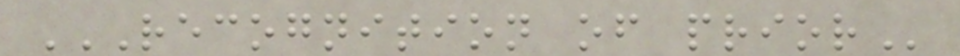RECOGNITION OF PRIOR
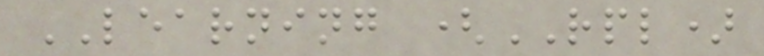LEARNING (RPL)
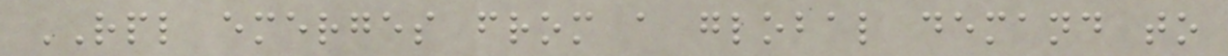RPL emerges from a global demand to
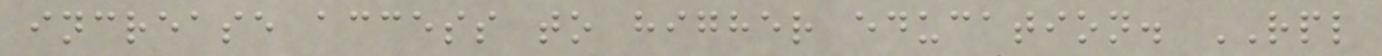increase access to higher education. RPL
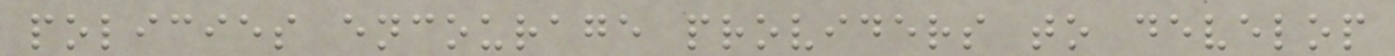policies encourage providers to develop
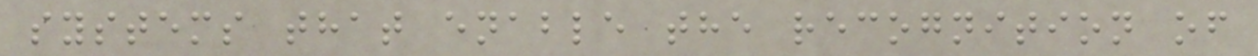systems that enable the recognition of
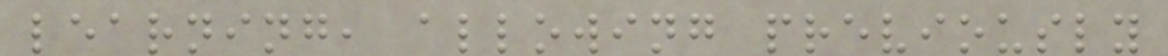learning, allowing previously
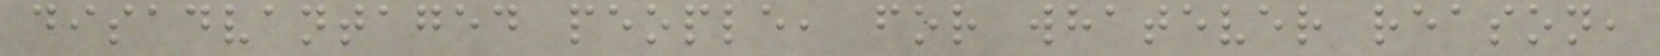disadvantaged people, for whatever reason,
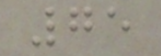75
